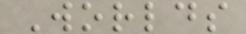Worlds
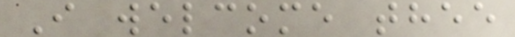I welcome thee
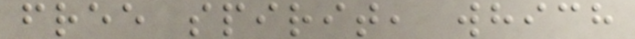free spirit, which
